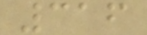316
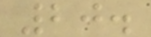20.
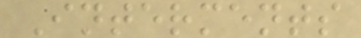Interments
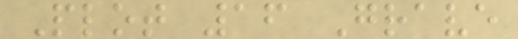Plot 16 Grave
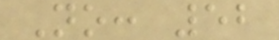No: 52
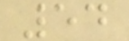54
